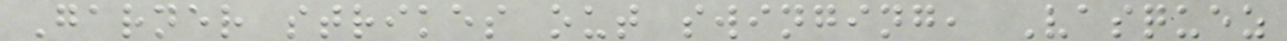Garner strikes out swinging, Vasquez
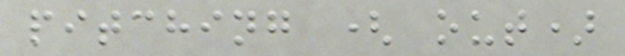pitching ( out)
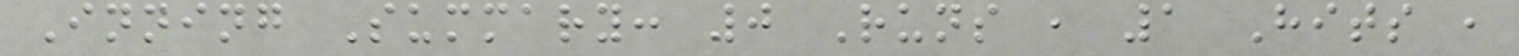Inning Summary: 0 Runs , 1 Hits ,
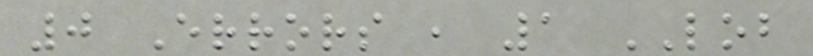0 Errors , 1 LOB
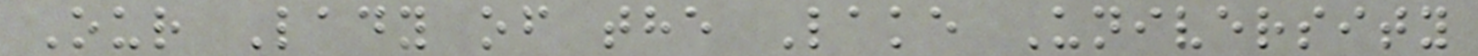Our Lady of the Lake University
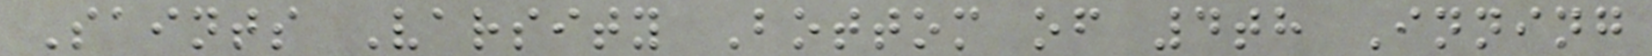Saints Varsity Bottom of 4th Inning
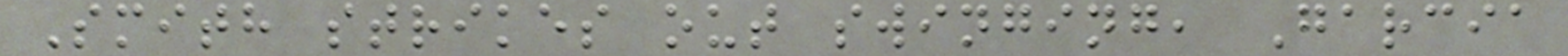Smith strikes out swinging, Garcia
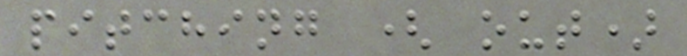pitching ( out)
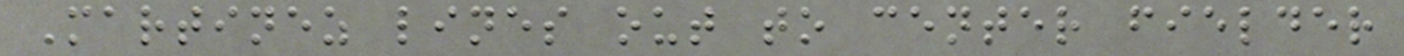Martinez lines out to center fielder
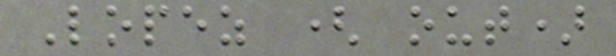Lopez ( out)
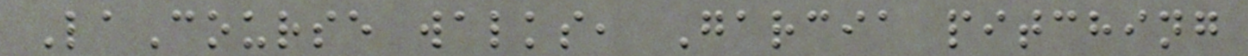LaCourse walks, Garcia pitching
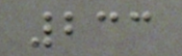233
